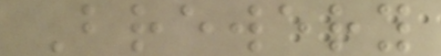Brewery
